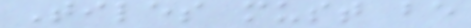Tiles must be
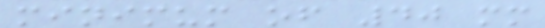minimum of 40 mm
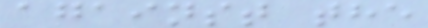against the
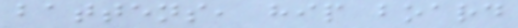battens, hip board
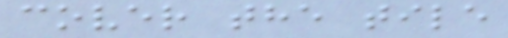cover the tile
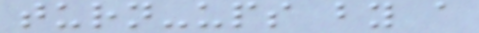turn-ups by a
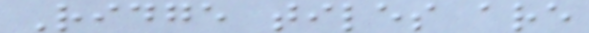Ridge tiles are
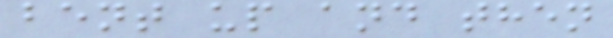bent up and then
